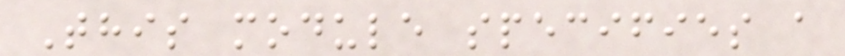This module specifies a
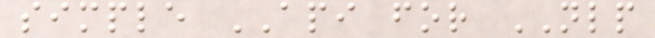simple API for NLP
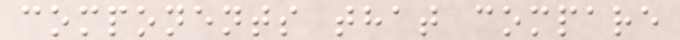components that compare
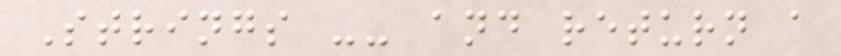Strings -- and return a
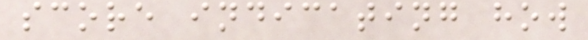score indicating how
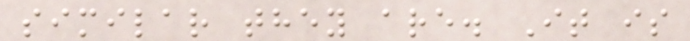similar they are. It is
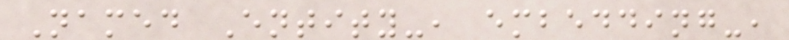Named Entity-, embedding-,
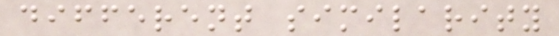different similarity
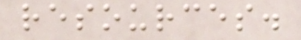resources.
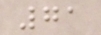71
